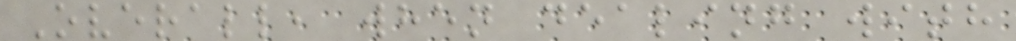Overall, when dealing with
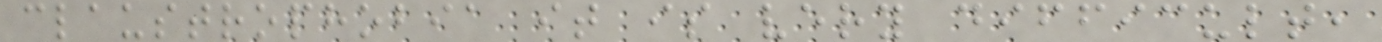claustrophobia it is very difficult,
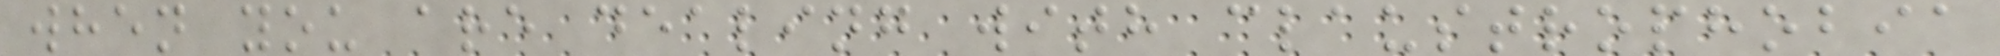when you are dealing with claustrophobia
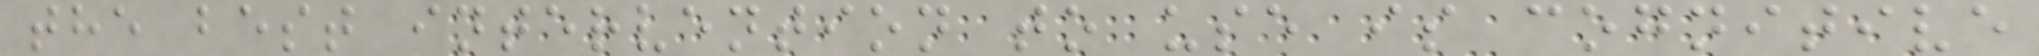the best intervention to use is cognitive
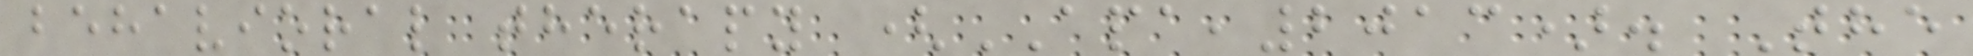behavioral therapy (APA,2013). The
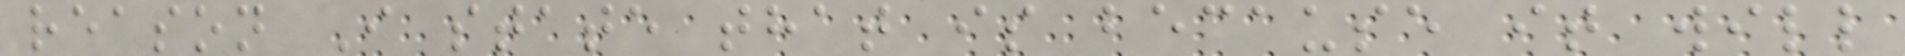reason I state that is because it will
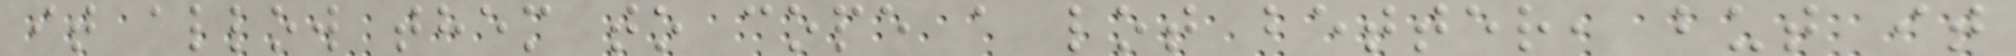it allow them to cope a lot better, but it
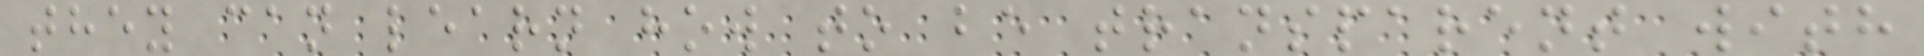they can learn how to be transparent with
